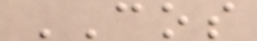COS
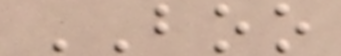BOO
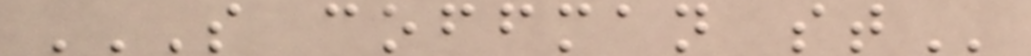S COFFMAN ST
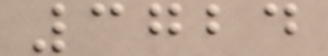3724
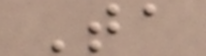Ta
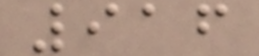916
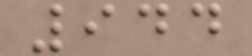944
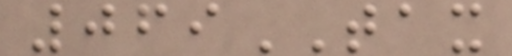069TAX
